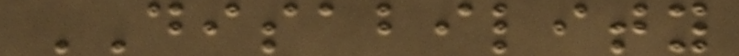DISABILITY
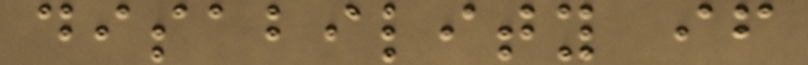disability if
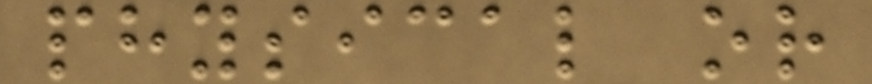physical or
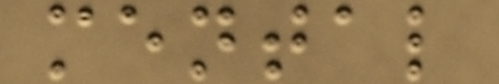mental
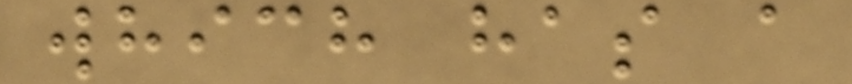which has a
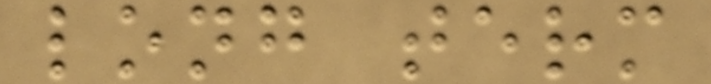long term
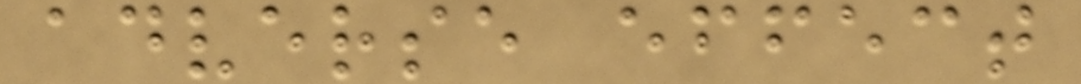adverse effect
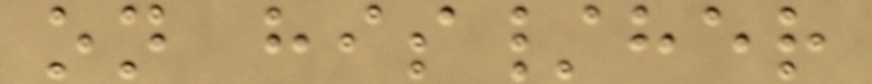on his/her
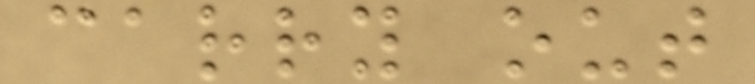carry out
